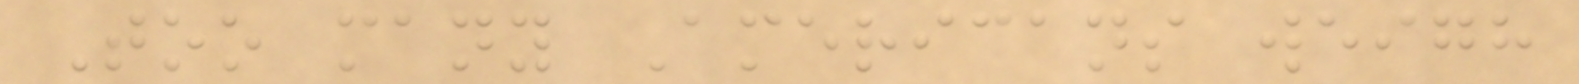Too many Americans weigh
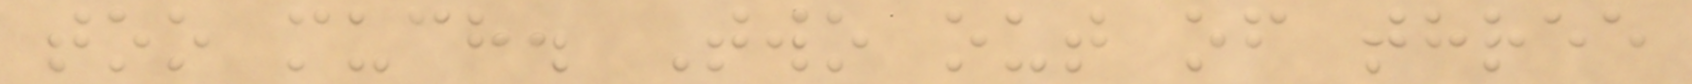too much. Two out of three
